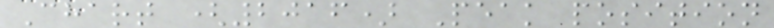Chart (2016) Peak position
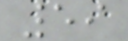59
